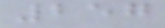257
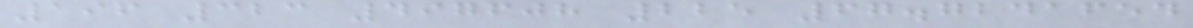196 323 497608 225 67.7241654
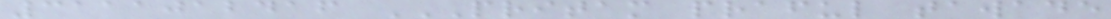3111012416 PRITAM PRAFUL TAWADE
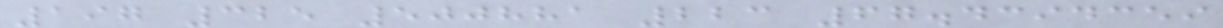197 325 500881 223 67.4394359
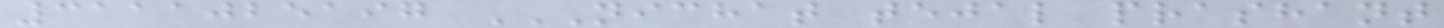3111025197 NICHAT TEJAL PRASHANT
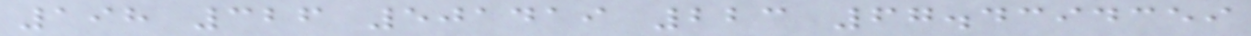198 326 501419 223 67.4394359
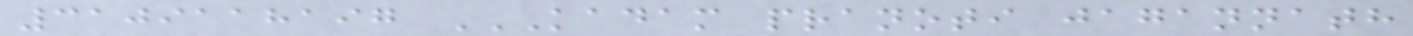3109118197 KADAM PRANOTI JAGANNATH
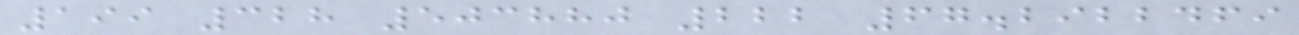199 328 503880 222 67.2922469
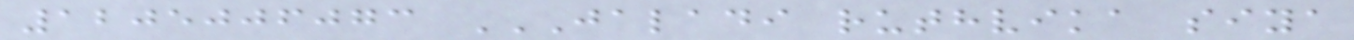1205006073 JALADI RUTHVIKA SIYA
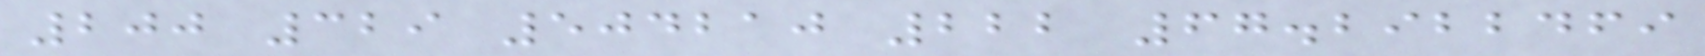200 329 504210 222 67.2922469
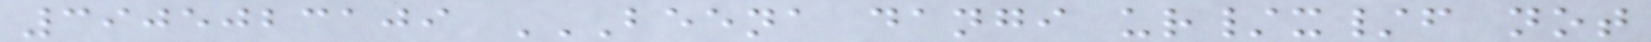3905023109 BEENA DANGI UR/X/F NOT
